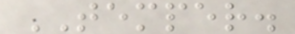TEMPER.
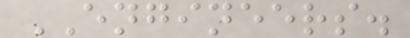ENGINEERS.
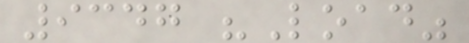9347 "Load"
